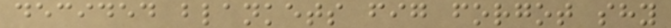decided blankets fig forgot shy
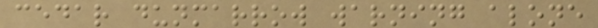cedar dunmarrow warning alone
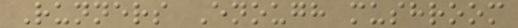Runners Enough mushroom
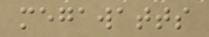megawatts
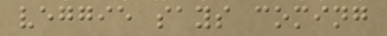veggie says coming
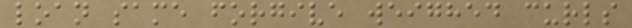loan same forgive weighed curls
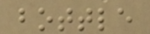bottle
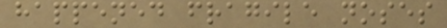happened fragile noses
